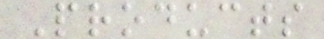Products
